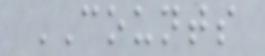COUNTS
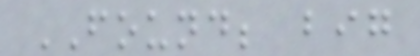FOUND; big
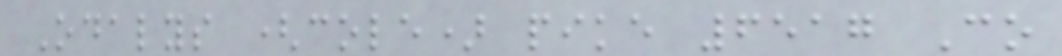Odalys (cole) pike 6517 Co
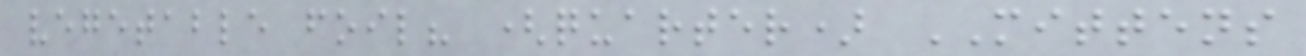vegetable foil? (quarter) MITTENS
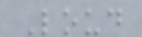Loud
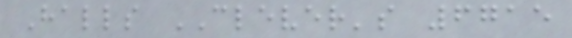Halls CLEVER's 6715
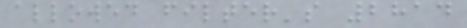allowed filter's 2814
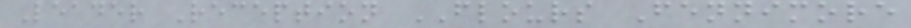Leader Reception FLOURS Fennimore
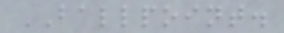BALLPOINT.
